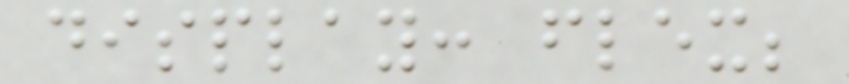display: flex;
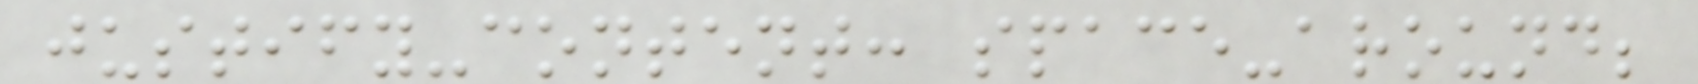justify-content: space-around;
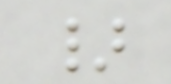}
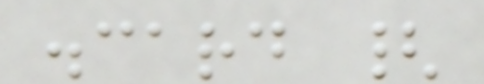.card {
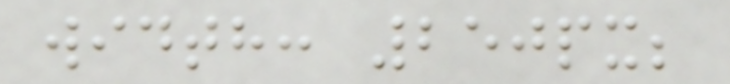width: 250px;
